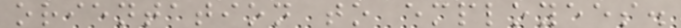orientation to employees.
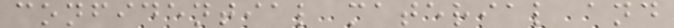confidential material and
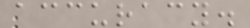accuracy.
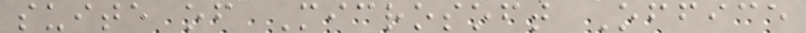suite of Microsoft Office
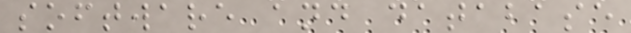software and database
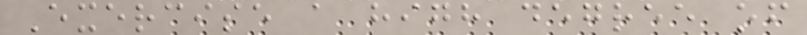Exercise a high degree of
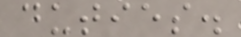duties.
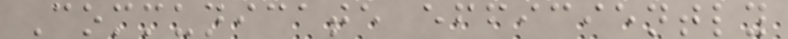Communicate efficiently
